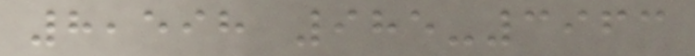8,598 985-3963
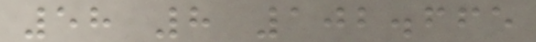58 8 102.665
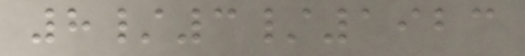8/3/1923
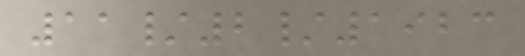11/2/1923
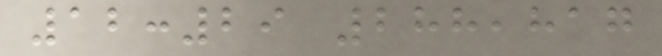12:29 288,817
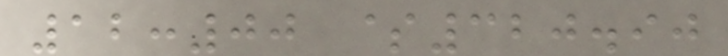12:00 $320.90
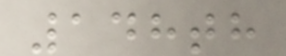148th
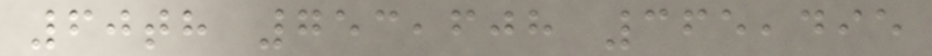60th 753,608 365,495
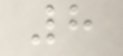8
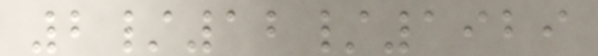2/12/1929
